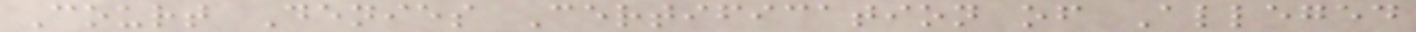Court Denies Certification of Alleged
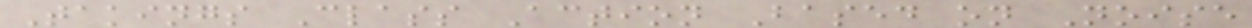Takings Class Action Based on Noise
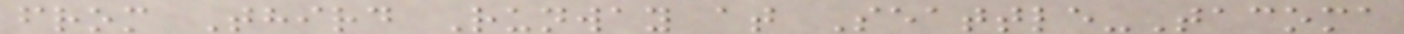from Third Runway at Seattle-Tacoma
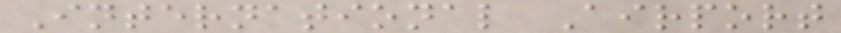International Airport
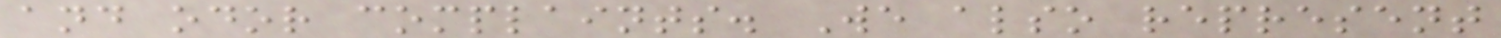and odor complaints. We also represent
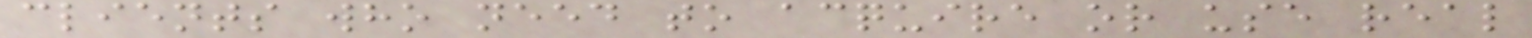clients who need to acquire or use real
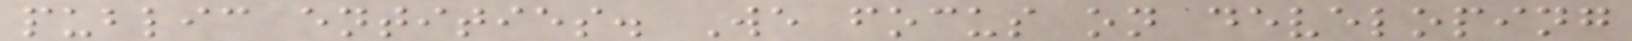public entities. We focus on developing
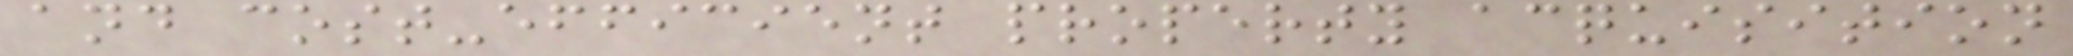and cost-efficient property acquisition
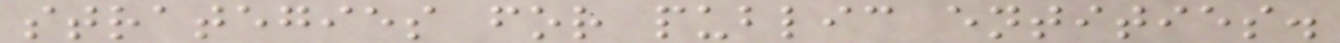strategies for public entities.
